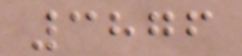3876
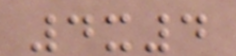4x4
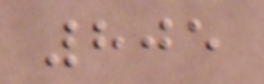805
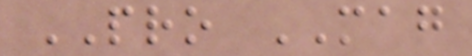PRO MAG
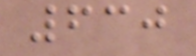630
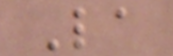La
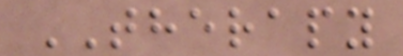THERAPY
